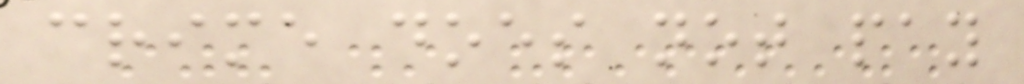crime does not pay
